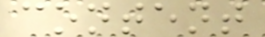content
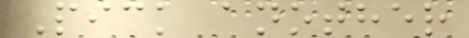Pick another
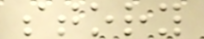story
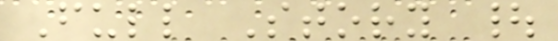Full Story |
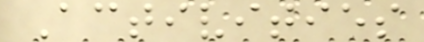Activities
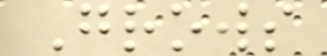Grows
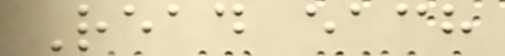Read each
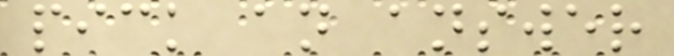pick an answer
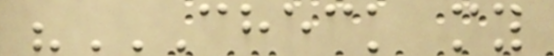"CHECK MY
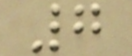7
